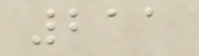211
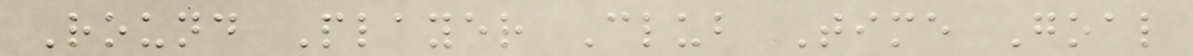Round Player Club Time Goal
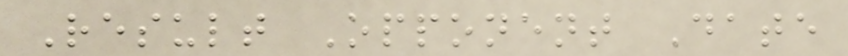Result Opponent Date
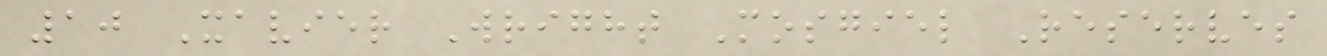10 Xavier Wright Mosgiel Reserves
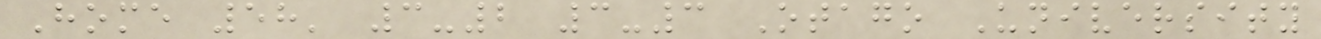Home 58' 3-2 3-3 Otago University
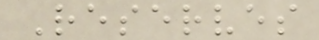Reserves
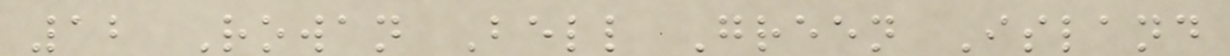12 Rowan Bell Green Island
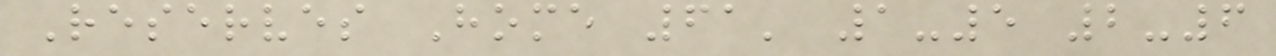Reserves Home 61' 1-5 2-6
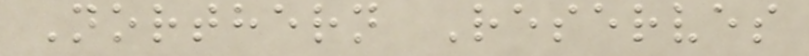Northern Reserves
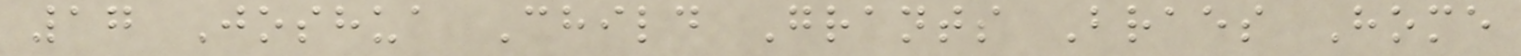17 Joshua Child Grants Braes Home
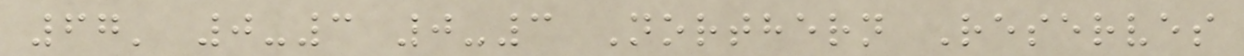67' 0-3 0-3 Northern Reserves
